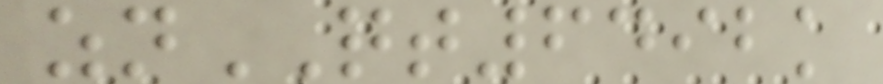znQT6492k
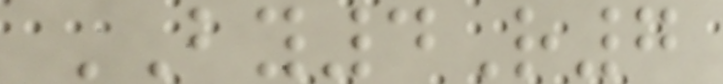BY4R7
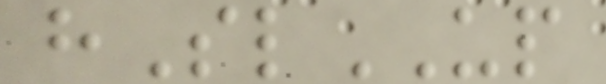hSlUP
